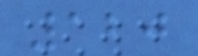120
